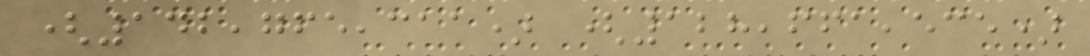(142,765,311) (128,661,535)
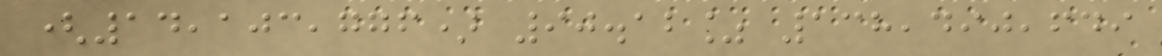(14,103,776) 90.12% 138,490,649
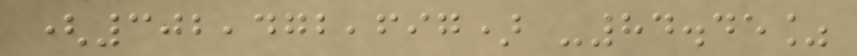(302,472,697) -84.45%
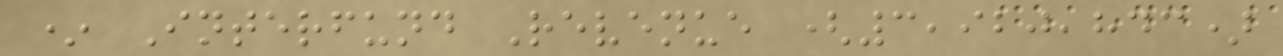* Interfund Revenue (3,920,843)
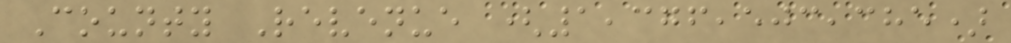County Revenue (1,376,503,385)
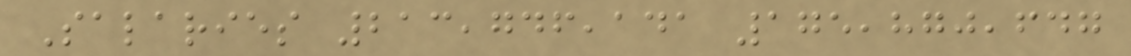Salaries 213,746,141 175,870,647
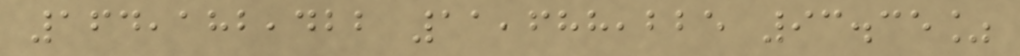164,182,422 11,688,225 93.35%
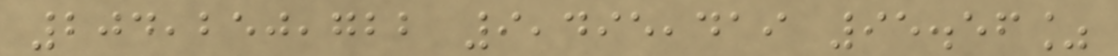204,250,722 9,495,419 95.56%
